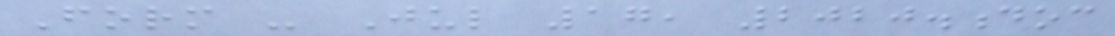Form - Jul 17, 2020.doc
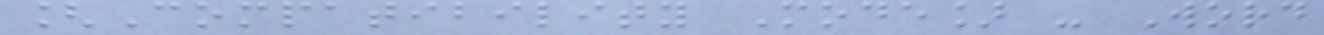[Compatibility Mode] - Word
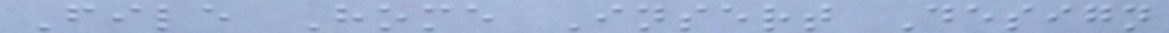File Home Insert Design
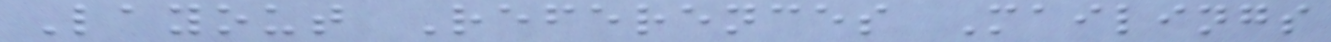Layout References Mailings
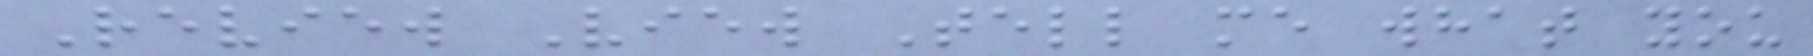Review View Tell me what you
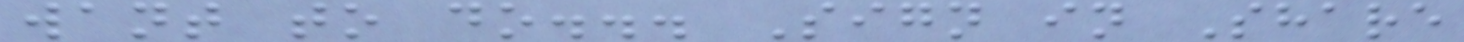want to do... Sign in Share
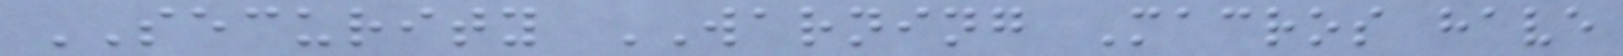SECURITY WARNING Macros have
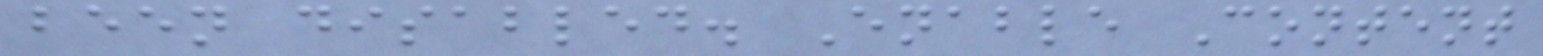been disabled. Enable Content
